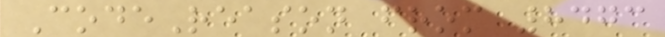CodeReason from 8473
